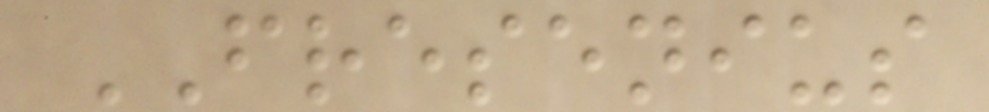FRESENIUS
